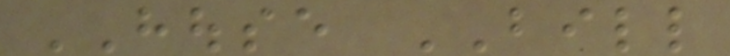HOUSE BILL
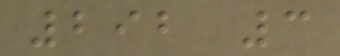292 3
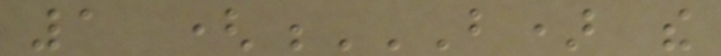1 (B) THE
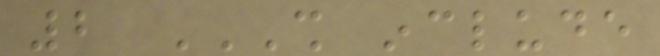2 SHALL INCLUDE
